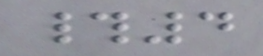#4
